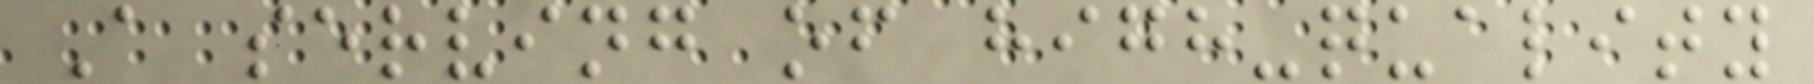A serving of high-quality
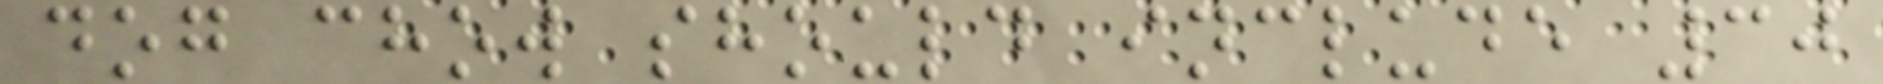dog chow should include 30
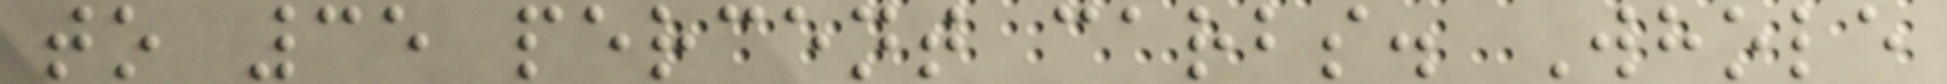to 35 percent carbs. Whole
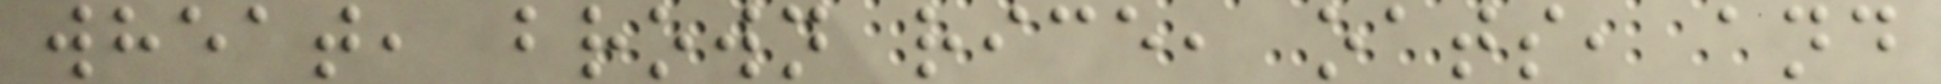wheat, brown rice, oats, and
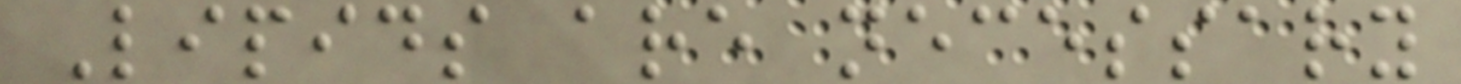Lipids are necessary
